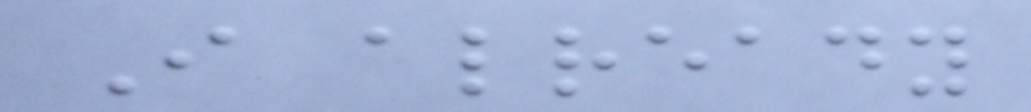I already
